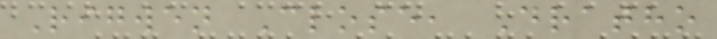Rigwen Close, Dratho
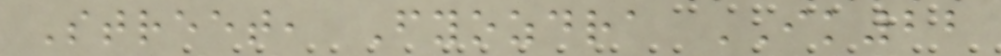Street, Fyozdra IK22
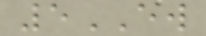5EW
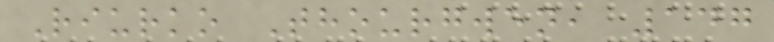Riurko Thourgwen, 147
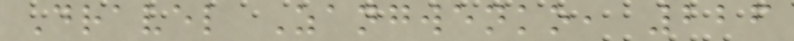Dravel Zangwenko, 226
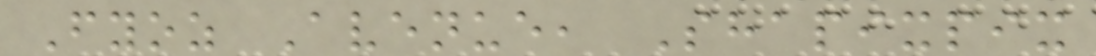Fyoz Avenue, Shapixpix
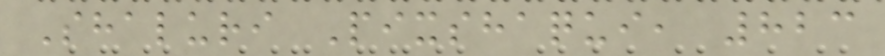Shaluri Pixshaqui, 823
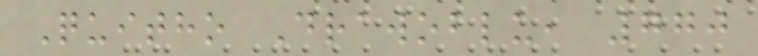Quitho Drawoblu, 770
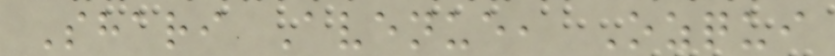Shari Avenue, Ozqui
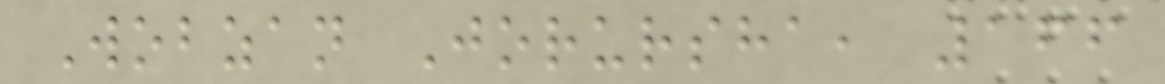Wobzan Jorursha, 166
